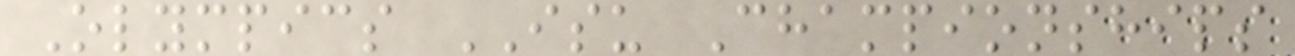Olympics ISU Championships
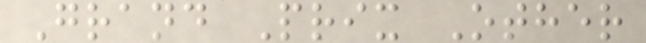Grand Prix Other
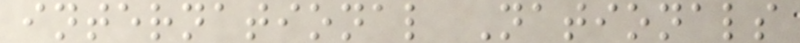international Nationals
